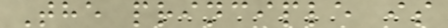The principle is
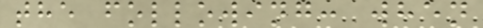the following: when
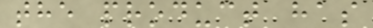the product has
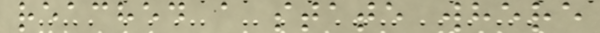reached a state where
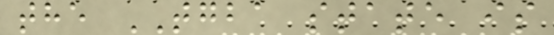the TGBA state is
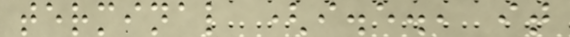terminal (i.e., it
